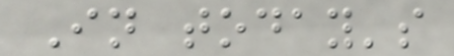In today's
